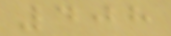408
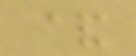&
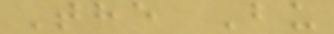The Bu
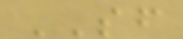SF
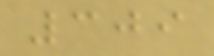309
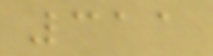311
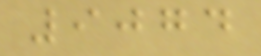9074
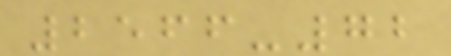2566-72
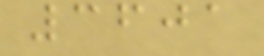3601
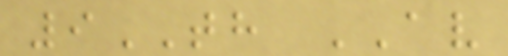9TH AV
